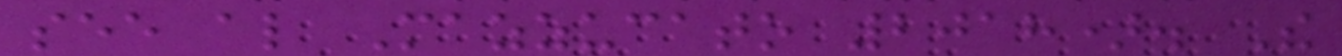see also Mazzucato 2018). The
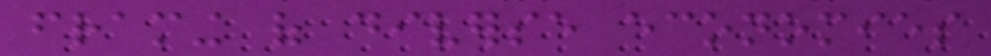framing of diverse economies
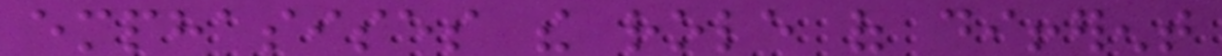emphasises the role of different
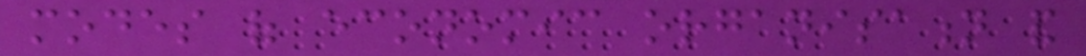modes of economic organisation and
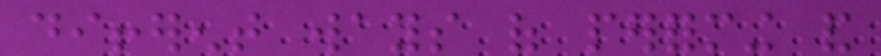different ways of performing and
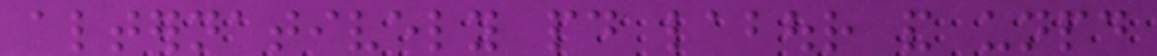alternatively paid labour and unpaid
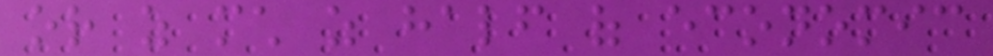or as much as half of economic
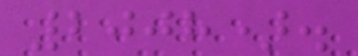2008).
